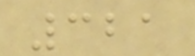321
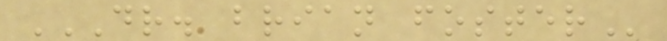DR. BRIAN FOSTER
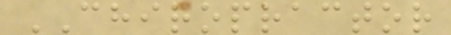CHIROPRACTOR
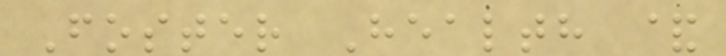Foster Health &
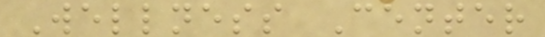Wellness Center
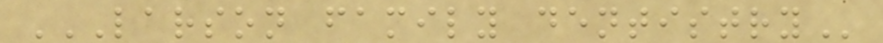LARSON FAMILY DENTISTRY
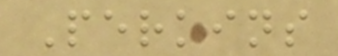Perkins
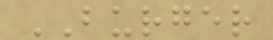BURGER
